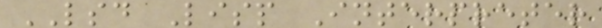LSD Lisp Interpreter
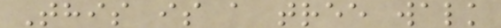This is a tree walk
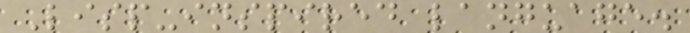Lisp-inspired language.
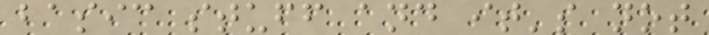basic stuff and it's not
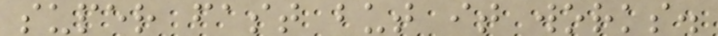super fast but it works.
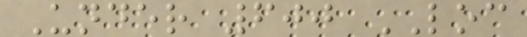Under 600 LOC
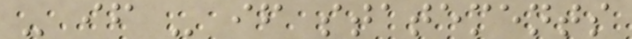- if - if statements
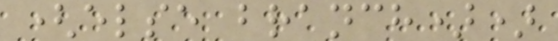(else branch))
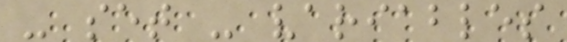- set - variables
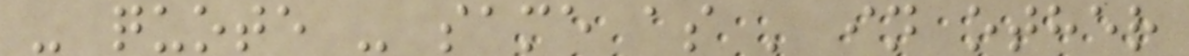- quote - same as ' in other
